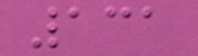131
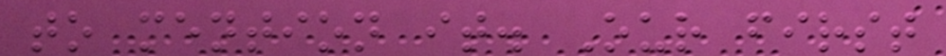to mention it. Our first
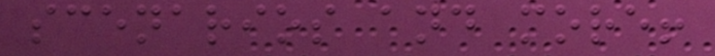scenarios and more!
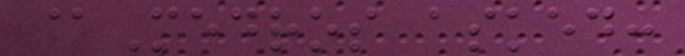@Medros asked:
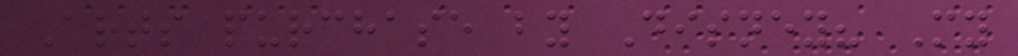Arts purchase by Disney? My
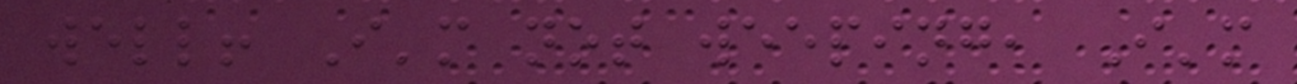well! I'm not weeping, I'm
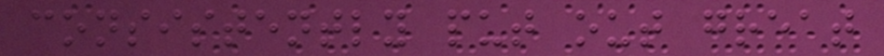consistently put out great
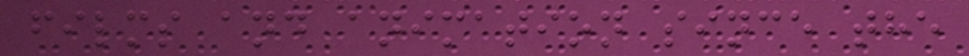films and animation since the
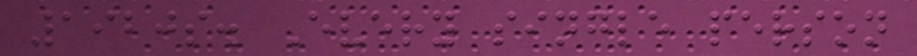1920s. Every single person
